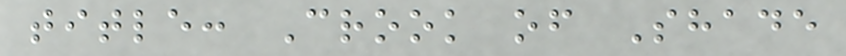title: Crook of Shade
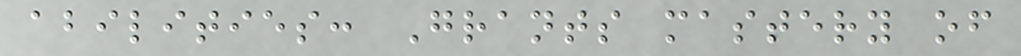abilities: Grants mastery of
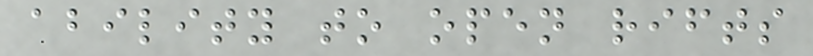ability to open rifts
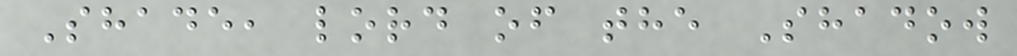Shade, lord of the Shadow
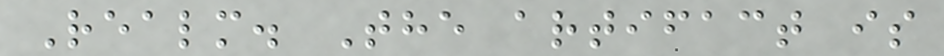Realm. The artifact is
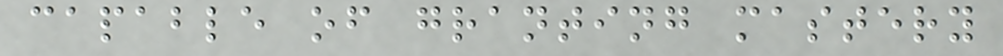capable of granting mastery
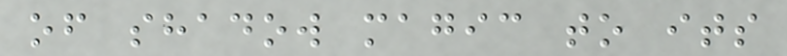of shadow magic to its
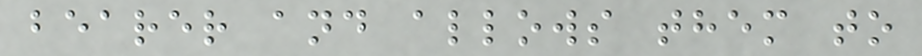bearer and allows them to
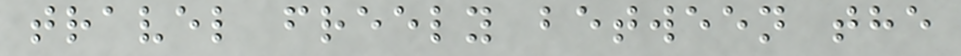travel freely between the
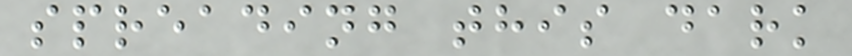spreading this dark
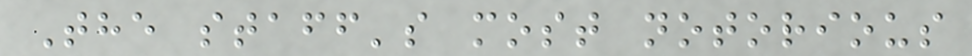The staff's most notorious
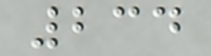234
